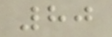80
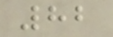82
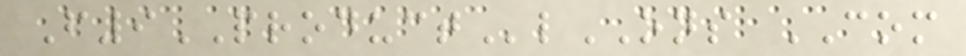F9PRODUCTlONS COM
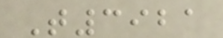T3921
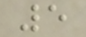5
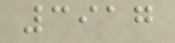3917
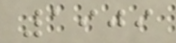1909
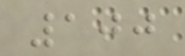100
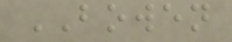BOWEN
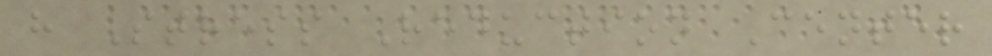h Stress Reduction Center
